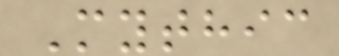Mythic
